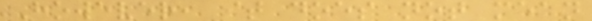However, it does not mean
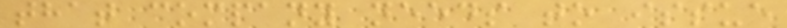that company needs to issue
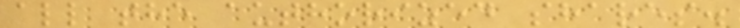all the authorized shares.
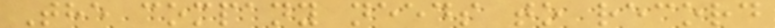The company needs to record
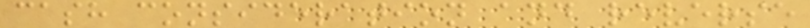cash consideration and reverse
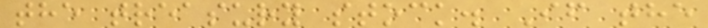the treasury stock. If the
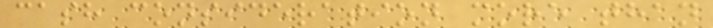cash consideration more than
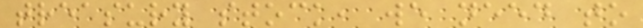treasury stock, we need to
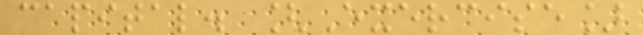capital. [Exercise]
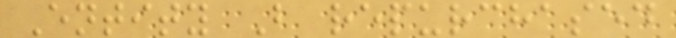Entity B repurchased
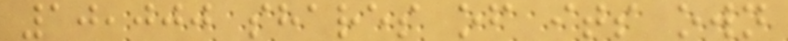10,000 shares of its own
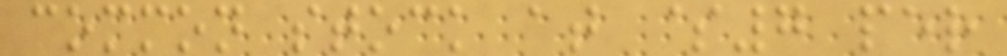common stock at $7 per
